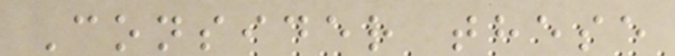Consider these
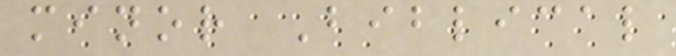minor Biblical
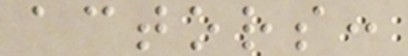actors:
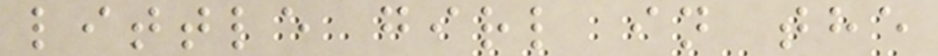little girl in the
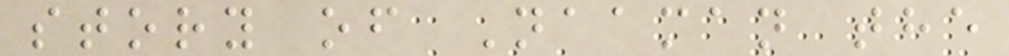story of Naaman the
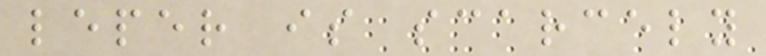leper is scarcely
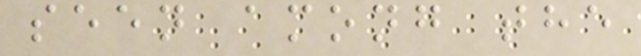seen among the
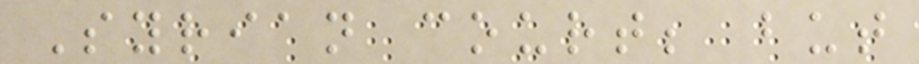Syrian court; but
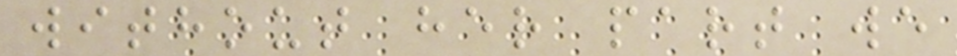without her part we
